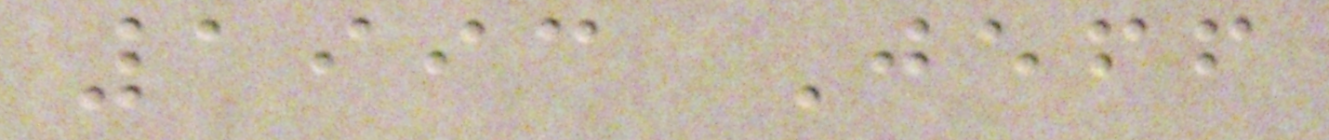1993 Jeff
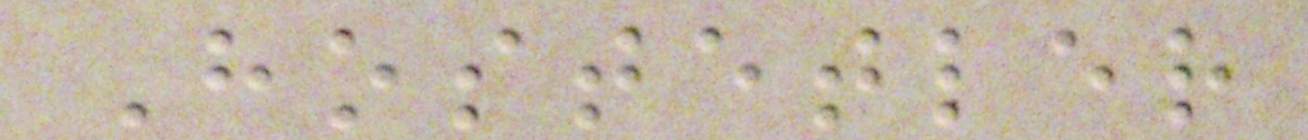Hostetler
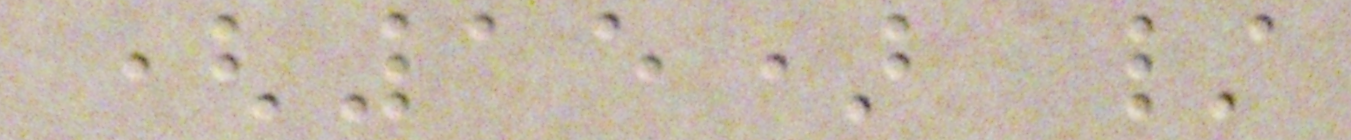(15) /
